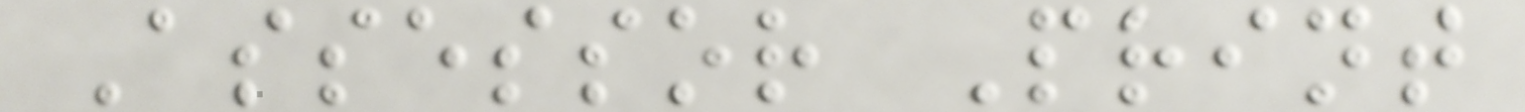Assessor Print
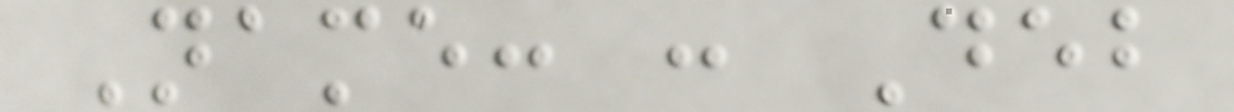Name: : Deb
